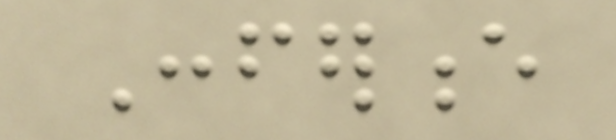Conference
